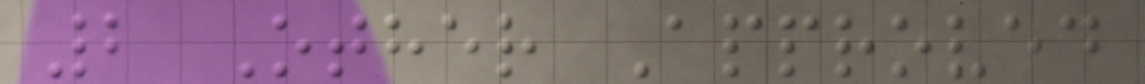2 Other Approved
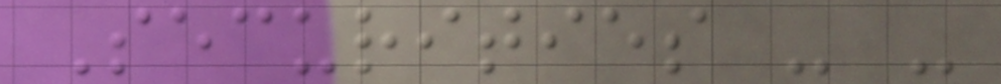Securities - -
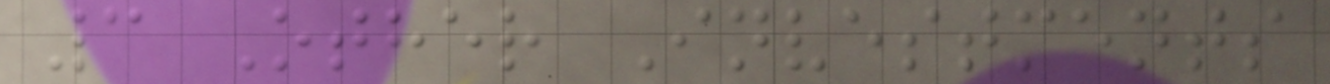3 Other Investments
